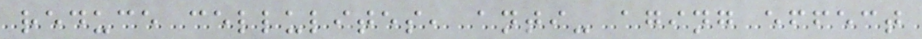reduce cellulites, anti- aging effect
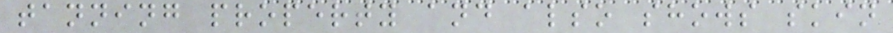tanning property and also shows skin
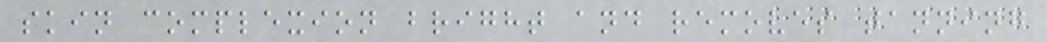skin complexion bright and removes tanning
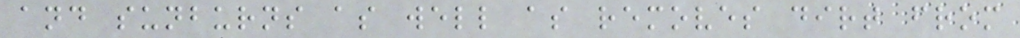and sunburns as well as removes dirt from
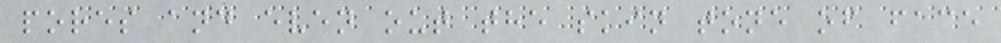pores and even out the skin tone of face
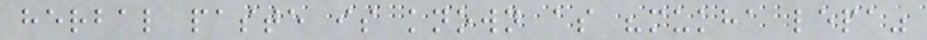herbal paste is known as "mukha lepa"
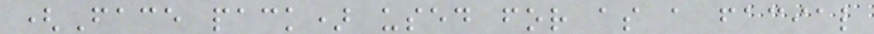(Face pack) used for as a facial
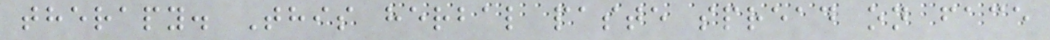therapy. This herbal paste spread on face
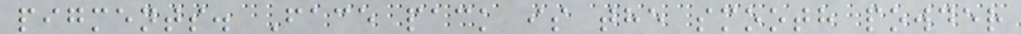pigments. Face pack is the smooth powder
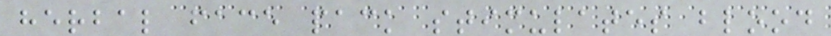herbal face pack stimulates blood
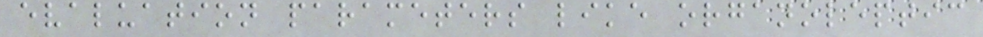evaluation parameters like organoleptic
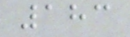183
